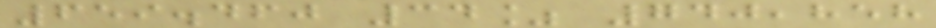659.460 34% 740,858
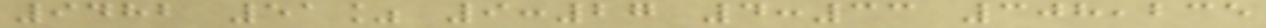9482 51% 9:27 4:33 308,235
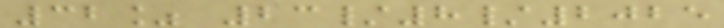32% 23/8/2025
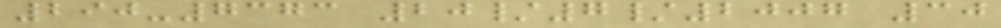290-7373 20/7/2007 30
